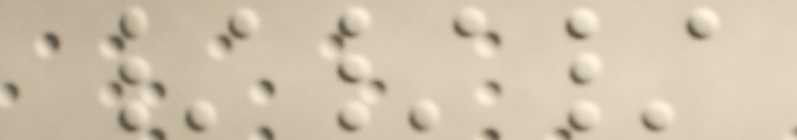///
